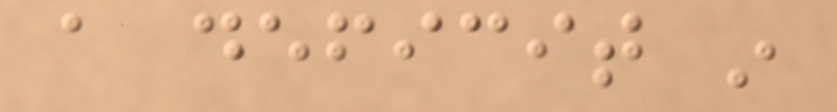a deficit in
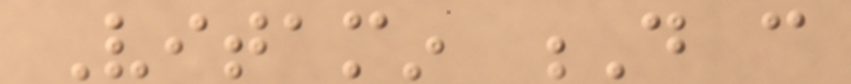Vitamin D can
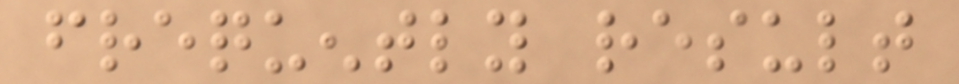frequently result
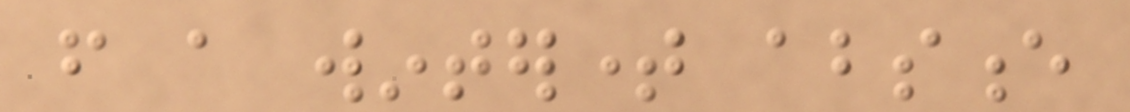from a wintertime absence
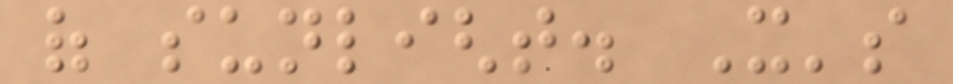of sunlight. It's
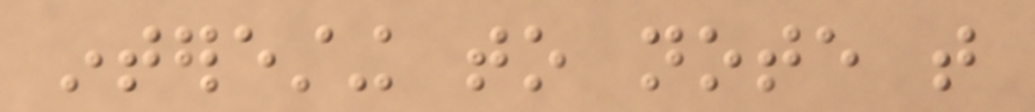interesting to note that
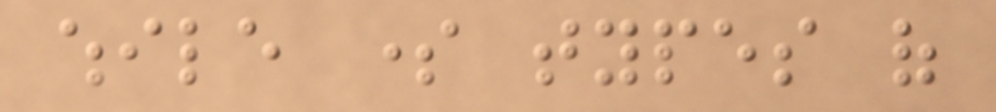while some types of
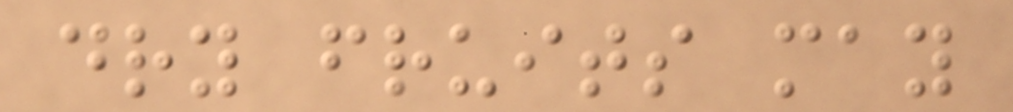dry fruits may
